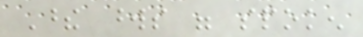These words were spoken
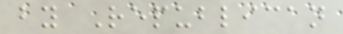by Republican
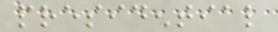presidential
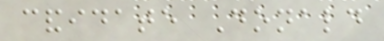candidate Donald
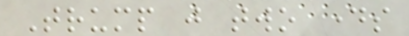Trump just two days
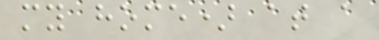my home) at a
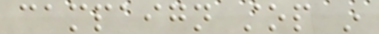campaign stop in
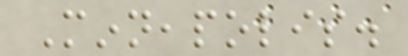Minneapolis.
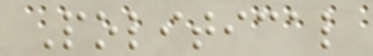Political
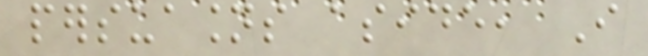persuasions aside, I
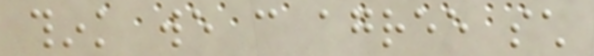think we can agree such
